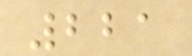221
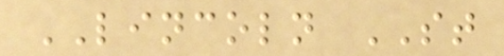LINCOLN ST
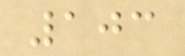103
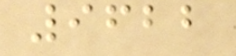9622
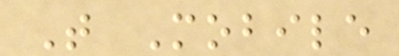T Mobile
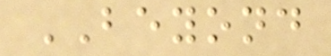BEYOND
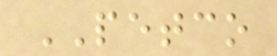PETCO
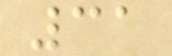31
